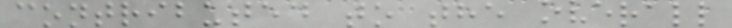contributed to the overall
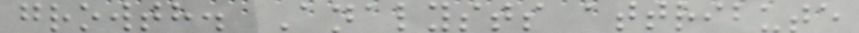growth. Analysts attribute
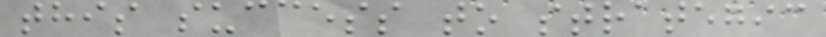this success to strategic
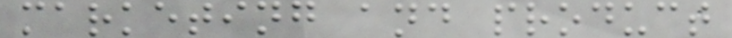marketing and product
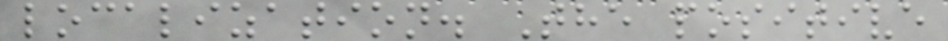localization. The positive
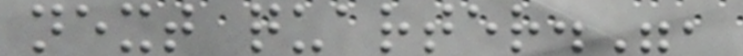next quarter.",
